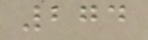274
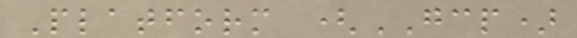Platform (GCP)
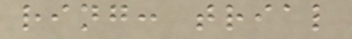ring: trial
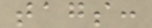tags:
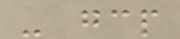- gcp
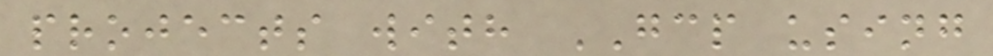projects with GCP using
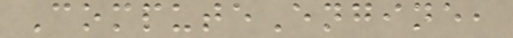ComputeEngine,
